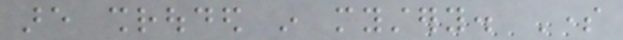are shrouded in mystery. Some
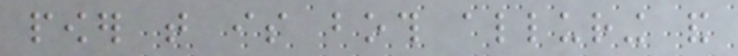power that is both alluring and
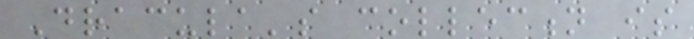Dracula's collection is
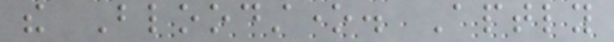the Bloodstone. Aptly
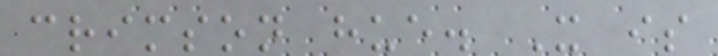crimson hue. It is
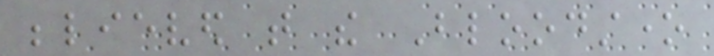believed that the Bloodstone
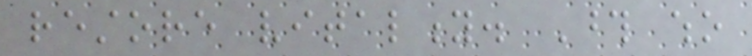restore vitality. Those who
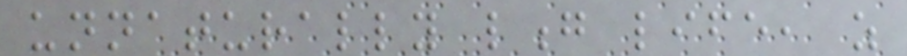unnaturally long life, as
